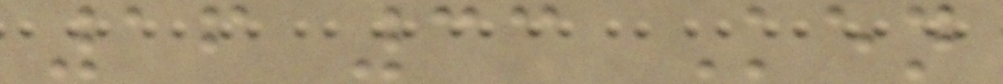16 33 Ken
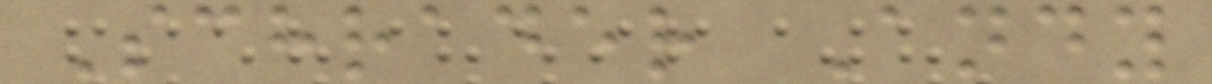Schrader Andy
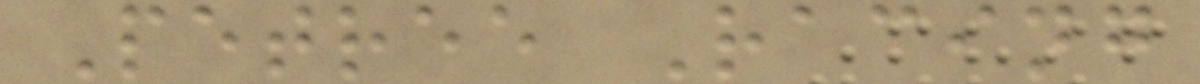Petree Racing
